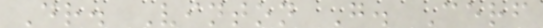Dr. Vinton G. Cerf
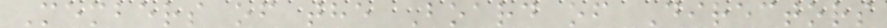Members of the Board of Directors
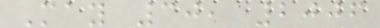May 30, 2006
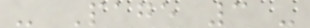- Page 3 -
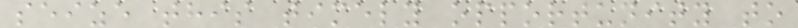seize this timely opportunity to
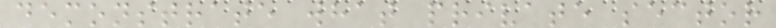demonstrate what private sector
